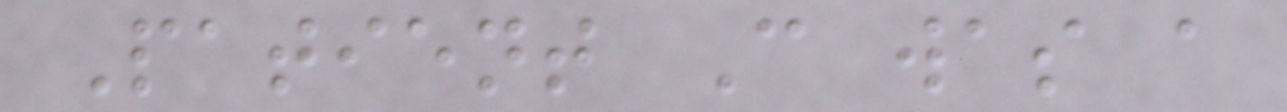Patient C was a
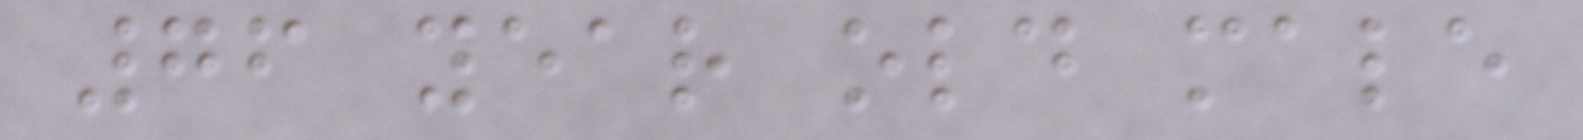76 year old male
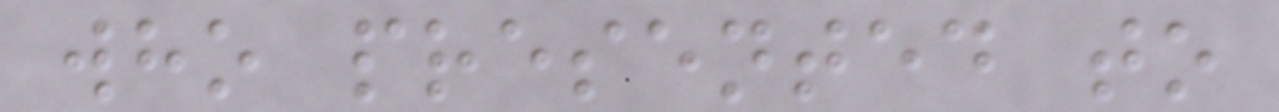who presented to
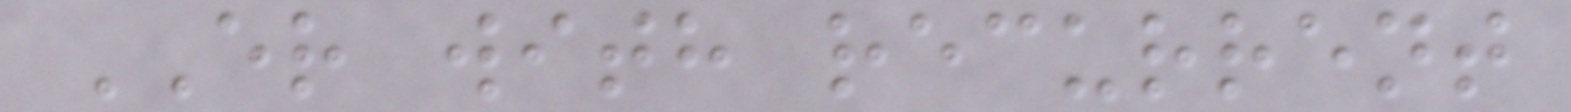ER with recurrent
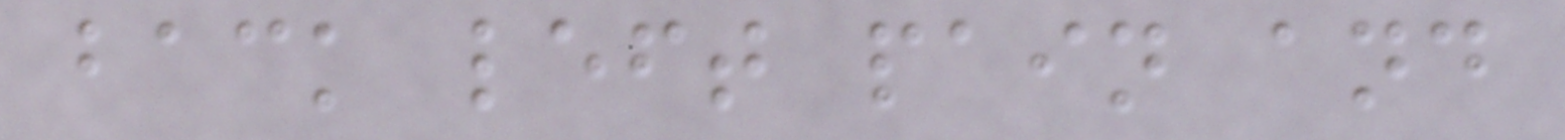back left pain and
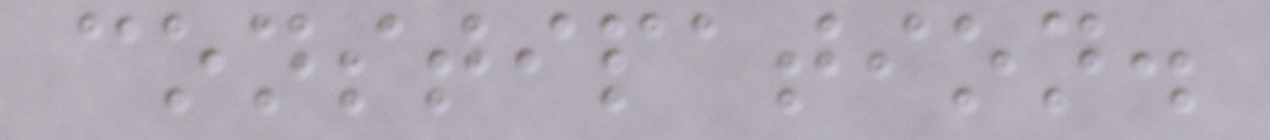constipation.
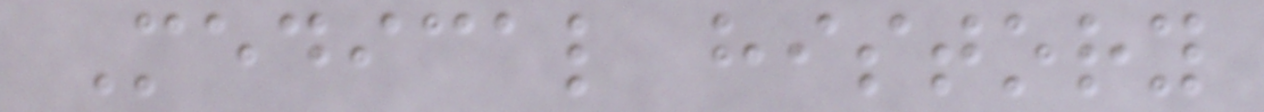Medical history
